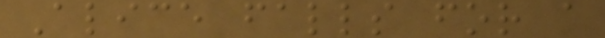Alice falls for a
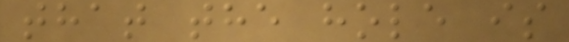that the hole is
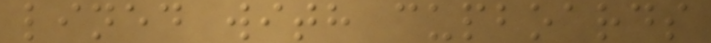lined with cupboards
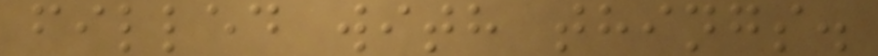filled with things.
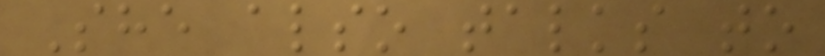She also talks to
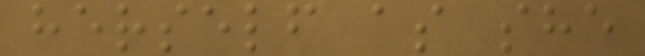herself as she
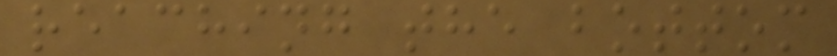reaching the bottom
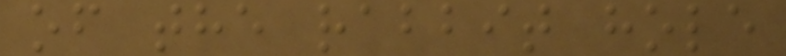of the rabbit hole
